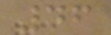46
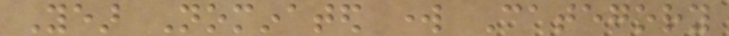Year Nominated work Category
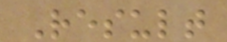Result
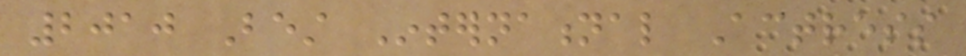2010 Best International Actress
